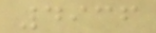4936
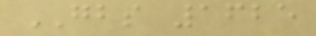GBS 1625
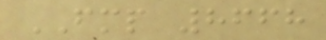FMP 8668
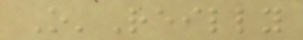O'Reilly
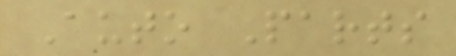Auto Parts
